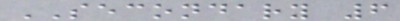SECONDARY 6
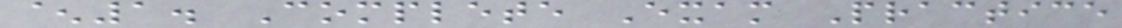^1. Complete Exam Practice
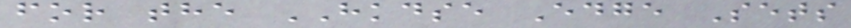for the HKDSE Edge Sets
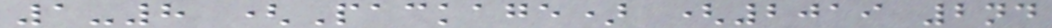1-8 (Package) (2019 2nd
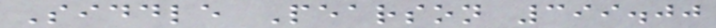Siddle Pearson 399.00
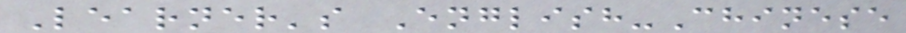Learner's English-Chinese
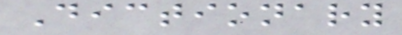Dictionary
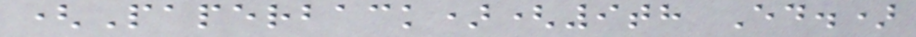(Paperback)(9th Ed.)
